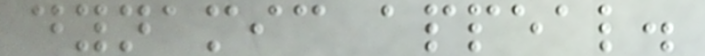dynamic appeal.
